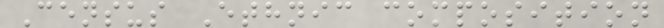Census Ethnic composition
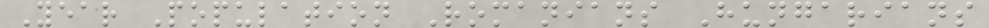Year Population Romanians Hungarians
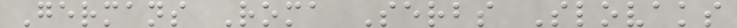Germans Roma Serbs Slovaks
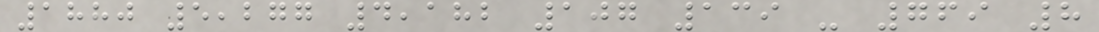1880 5,277 4,182 107 139 - 769 8
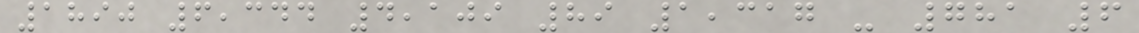1890 6,344 4,109 89 1,317 - 781 6
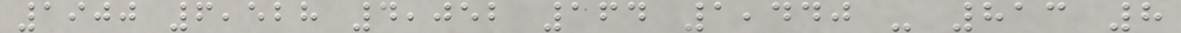1900 6,528 4,052 164 1,440 - 813 8
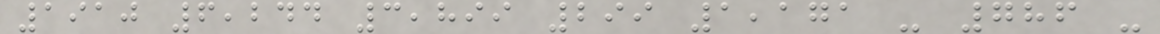1910 6,244 3,899 299 1,171 - 786 -
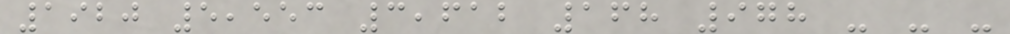1920 5,553 3,612 168 978 - - -
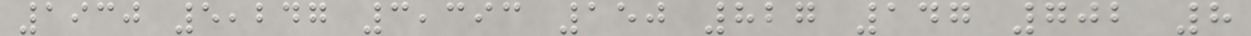1930 5,247 3,393 150 827 147 702 8
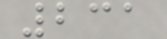231
